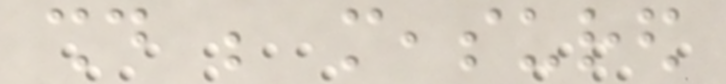should be measured
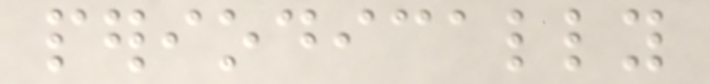periodically
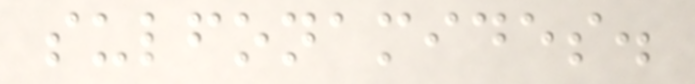sulfonamides.
